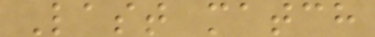Last match
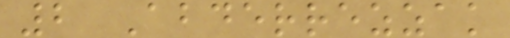2 Abderrezzak
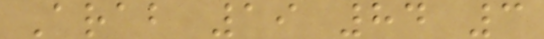Arab 19 84 3
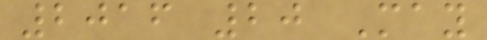2016 20 May
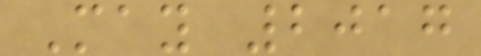May 2017
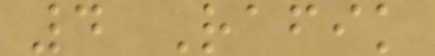4 Rafik
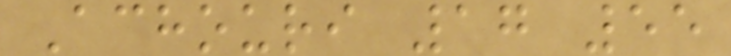Achouri 17 55
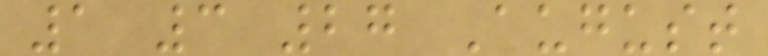1 3 27 August
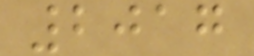2017
